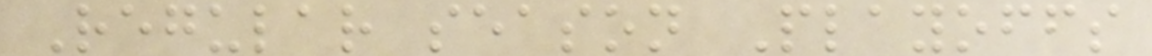Regular season Playoffs
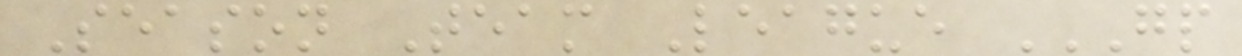Season Team League GP
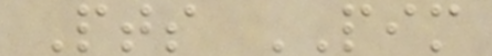Pts PIM
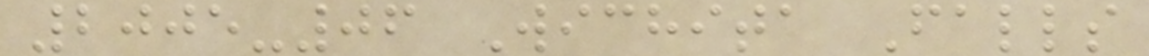2005-06 Wichita Falls
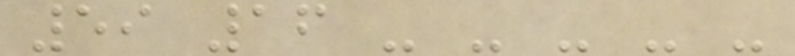59 16 - - - - -
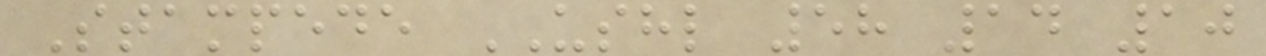Stampede USHL 58 14 10
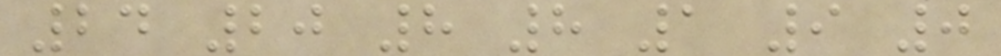24 20 8 8 1 9 0
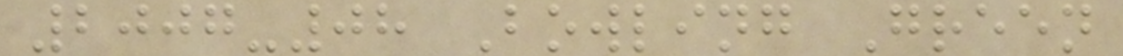2007-08 Bowling Green
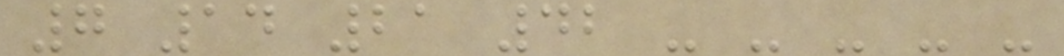7 14 21 42 - - - - -
